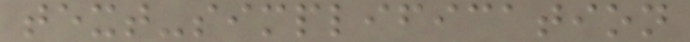text-simplification
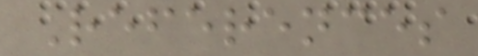References
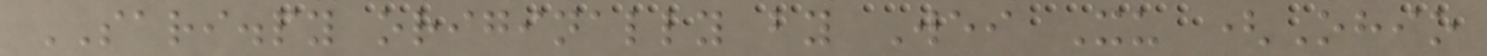SARI.py originally by Wei Xu (Ohio
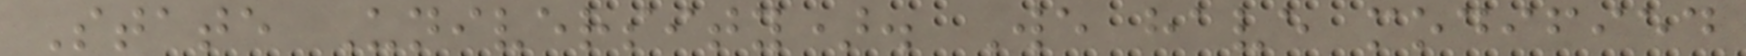State University). We have modified
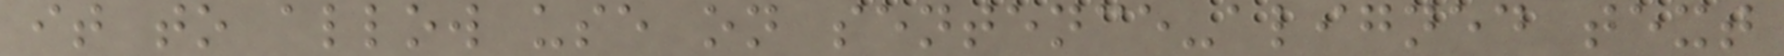it to allow use on sentence-aligned text
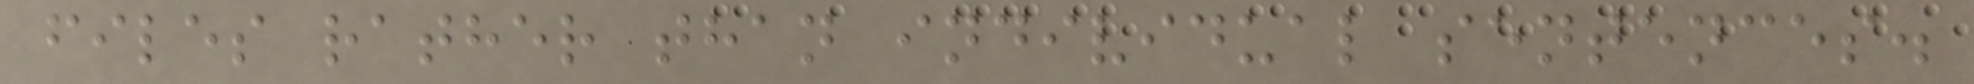files rather than individual sentences.
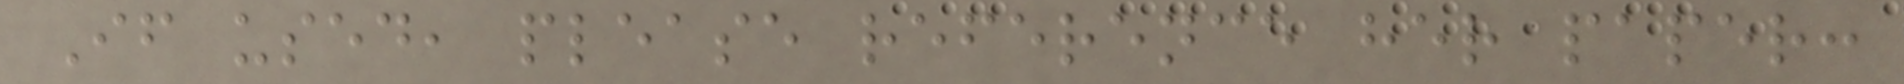If used, please reference her paper:
